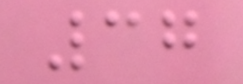37
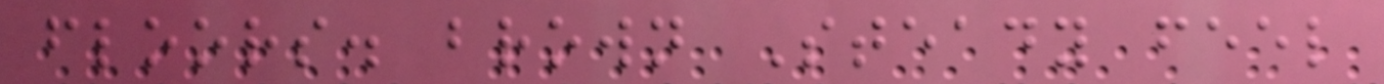floors. brown Steady feel
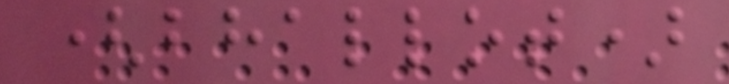(bhallot)
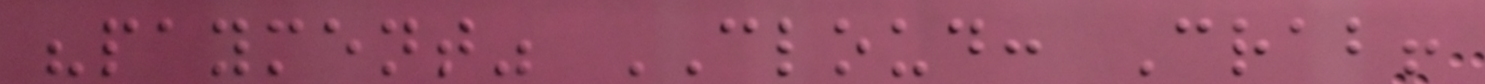"payment" CLOUD: Crab!
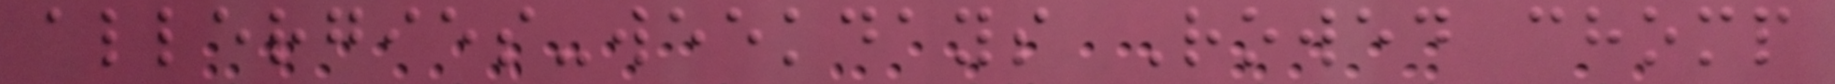allergies-weekdays Rowed chomp
